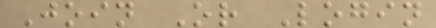Join Or Login
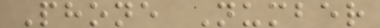Phone Number
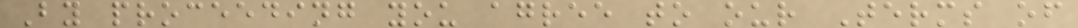By proceeding you agree to our Terms of
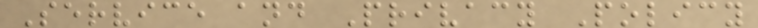Service and Privacy Policy
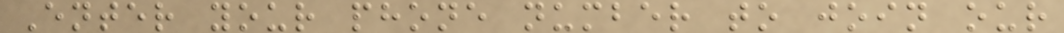Enter your phone number to join our
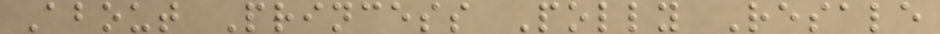About Princess Polly Resale
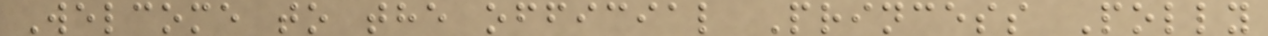Welcome to the official Princess Polly
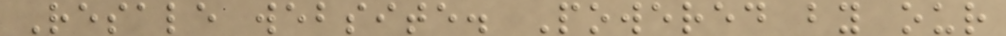Resale website. Powered by our
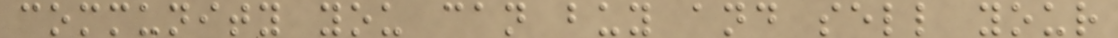community you can buy and sell your
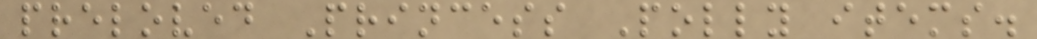preloved Princess Polly items.
